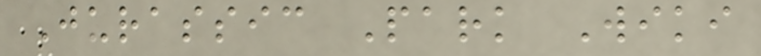Jurassic Park Wiki
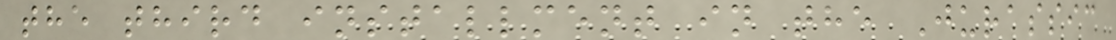the third installment in the Jurassic
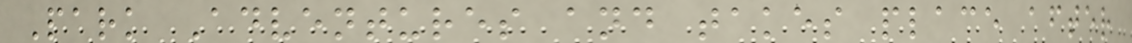Park Adventures and takes place after
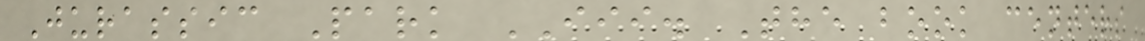Jurassic Park III. The book centers
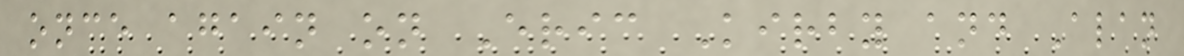once again on Eric Kirby and Alan
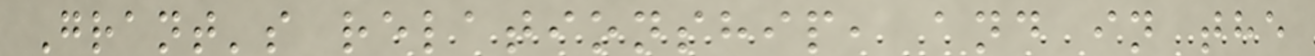Grant's relationship, and in the
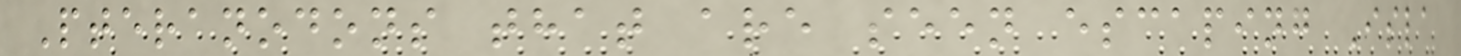Pteranodons that are seen escaping Isla
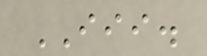III.
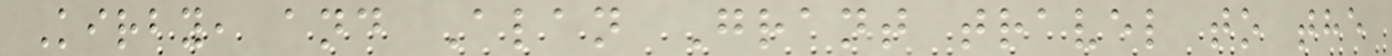Kirby, and Alan Grant travel to the
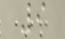9
